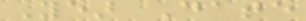Year Date
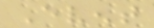Event
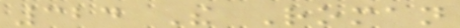324 The Roman
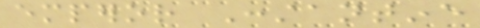emperor Constantine
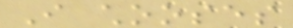I chooses
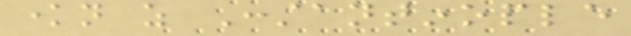known as Constantinople
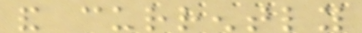and currently
